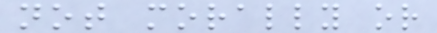not morally or
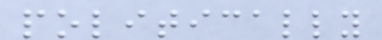politically
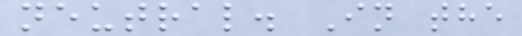neutral. In the
